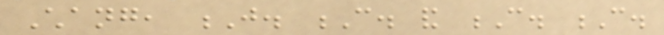Chang, J. C. and C. C.
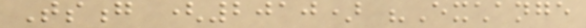Tsong (2010) "Exchange
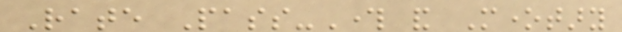Rate Pass-Through and Monetary
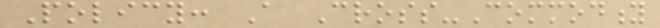Policy: A Cross-Commodity
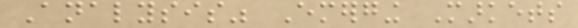Analysis" Emerging Markets
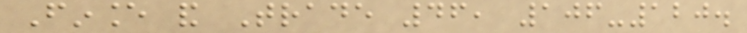Finance and Trade 46, 106-120.
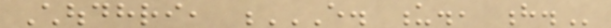Choudhri, E. U., H.
